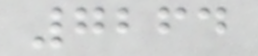7264
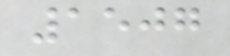1507
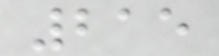215
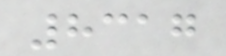8317
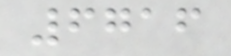6716
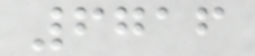6716
